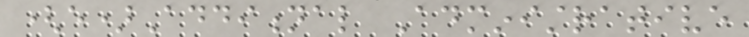(e)Additional Administrative
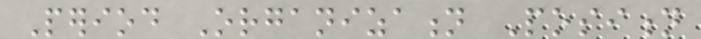Period Organization Position
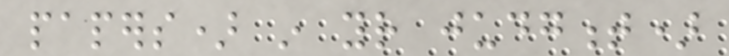papers) in your judgment)
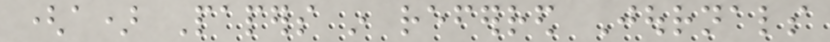(a) Papers in referred Journals
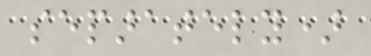separately)
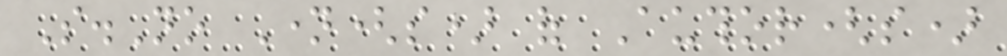S.No Name(s) of Author(s)
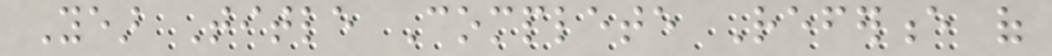Year Title Complete Reference of
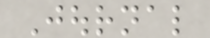Journal
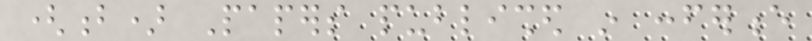(b) Papers published in conference
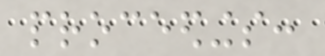proceedings:
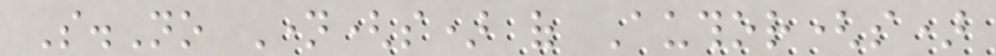S.No Name(s) of Author(s)
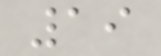19
